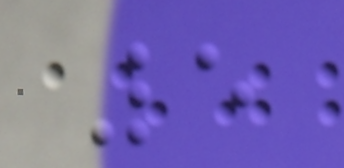5
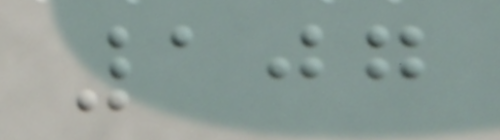107
